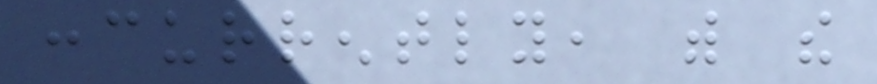concurrently, with the
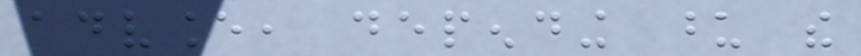advance, depending upon the
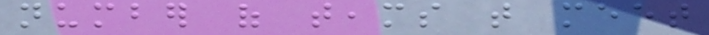number of teams that meet
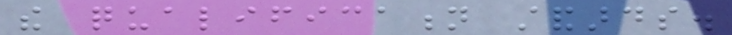the qualification standards.
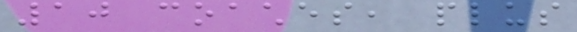10 coaches, plus
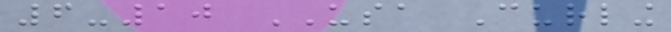6-10 USA Curling
